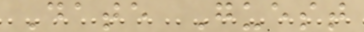Date Guest
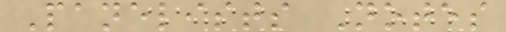Panelists Notes
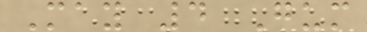May 4 Gum
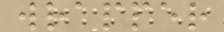wrapper
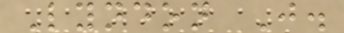Lyndon J.
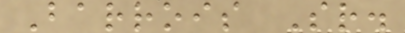Barrois Sr.
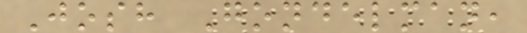Josh Gondelman,
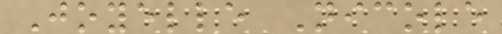Joyelle Nicole
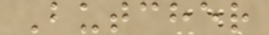Butcher
